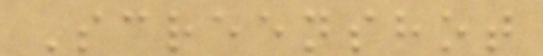Screenshot
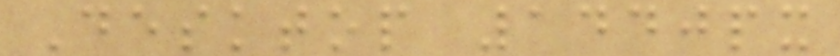Desktop 1440px
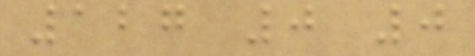127 0 0
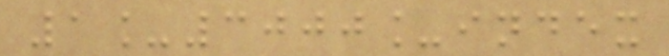1_3000_index
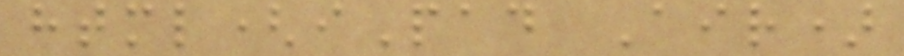html(iPad Air)
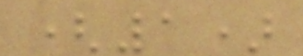(1)
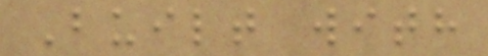Built with
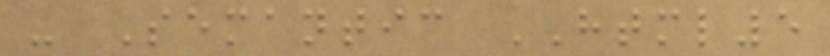- Semantic HTML5
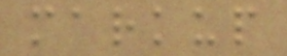markup
